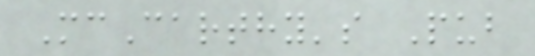McCarthy's Pub
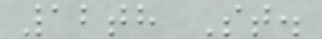12th St.
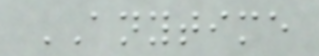ANYTIME
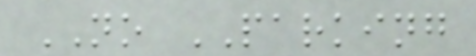NO PARKING
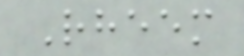Rheem
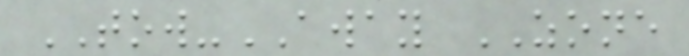TOW-AWAY ZONE
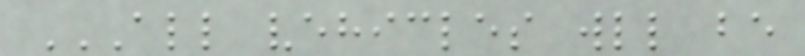ALL VEHICLES WLL BE
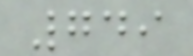749
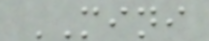MINI
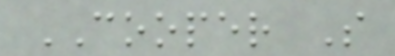COOPER S
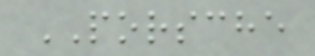PORSCHE
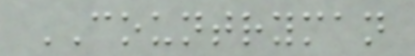COUNTRYMAN
